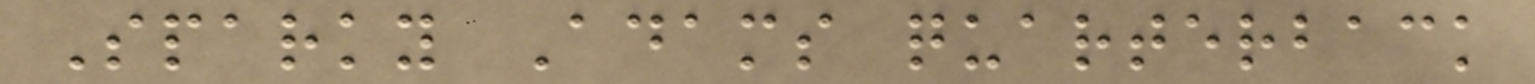Sparky Adams quarterback
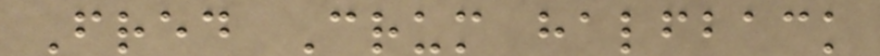Fred Crum halfback
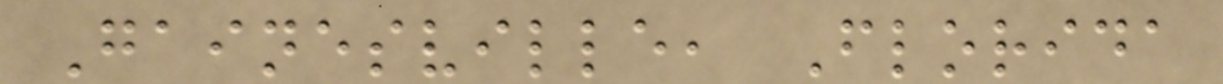Gainesville, Florida
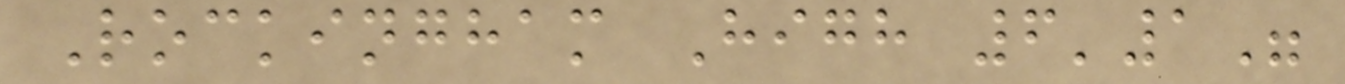Rockingham High 6'1"
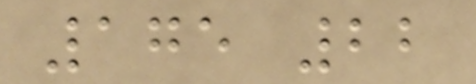175 22
